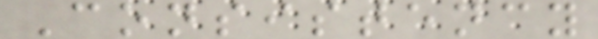Consistency
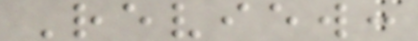Review:
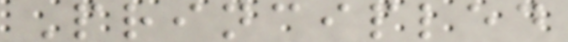Principled
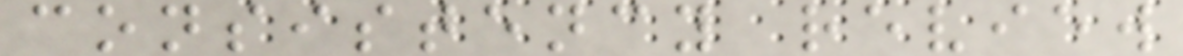consistency review
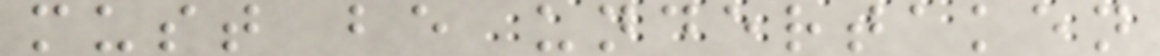must be undertaken
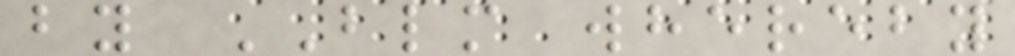by BLM whereby
